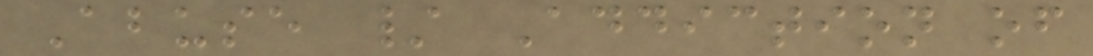Abuse / Addiction of
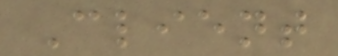Client
